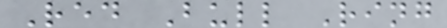Red Bull Ring
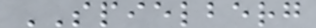SPIELBERG
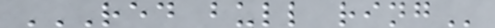RED BULL RING
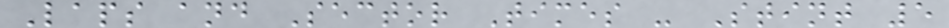Laps and Sector Times - Stint 5
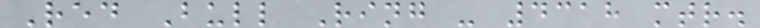Red Bull Ring - 4318 mtr.
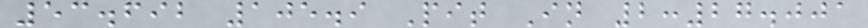53.692 105.9 Pit In 2:27.001
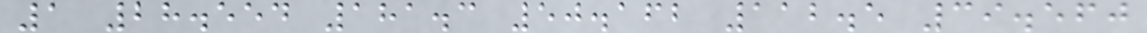1 28.554 181.3 50.162 112.5 39.560
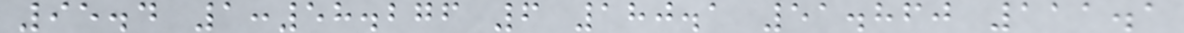95.4 1:58.276 6 180.1 51.860 111.1
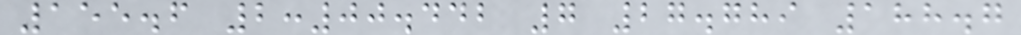155.6 2:00.442 7 27.789 188.7
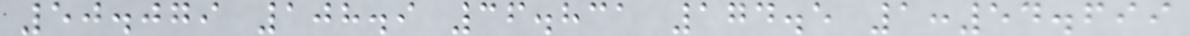50.079 108.9 36.831 174.5 1:54.699
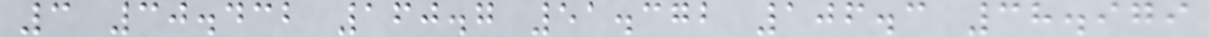3 30.432 160.7 51.372 106.3 38.979
